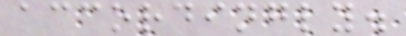accordingly.
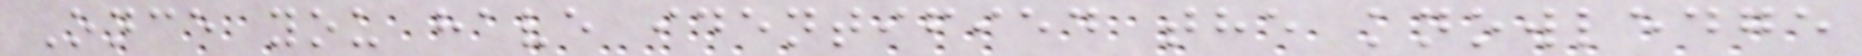Once you have identified the knowledge
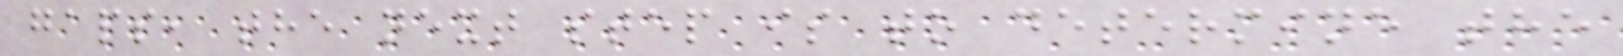gaps, the next step is to determine the
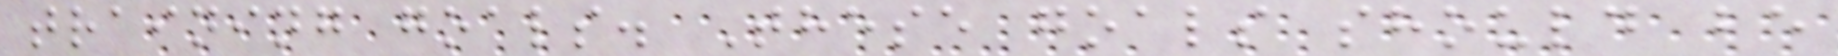training goals. These goals should be
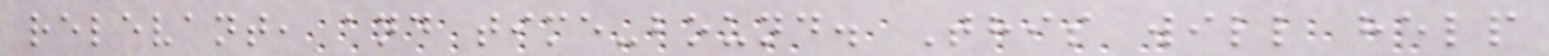relevant, and time-bound. This will help
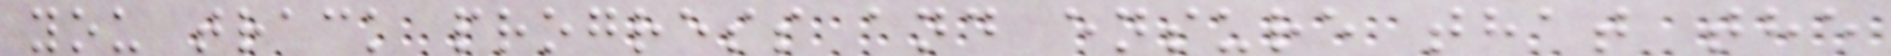you track progress and ensure that the
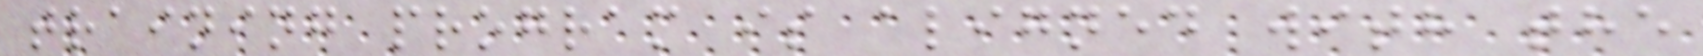training program is aligned with the
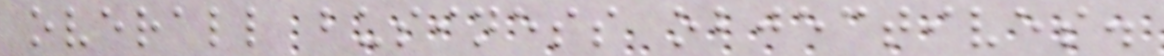overall business objectives.
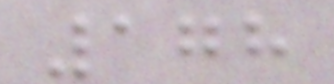178
